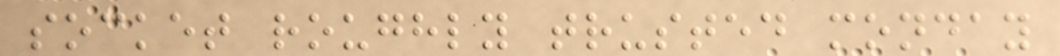socket roughly trusted monday
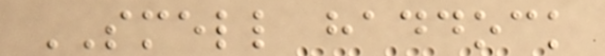SMELL haddock
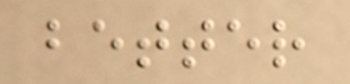better
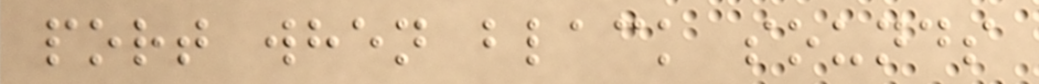port when black sounds
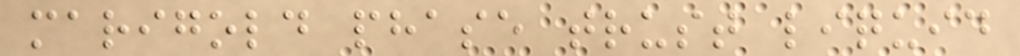marigold phase trust liquid
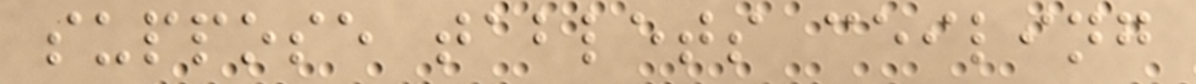suppose tablets ceiling
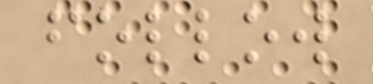follow
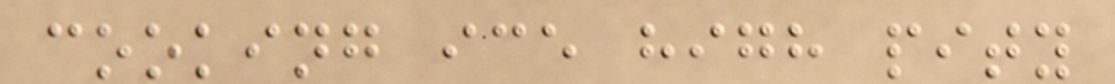cooking ice high pity
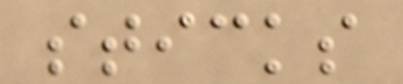sticks
